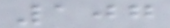107
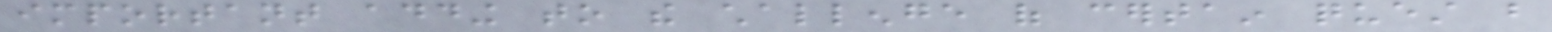important adding to the challenge of certain quest but
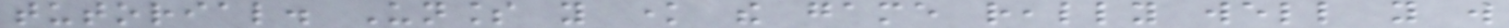tutorial. Unless you know the game really well you will
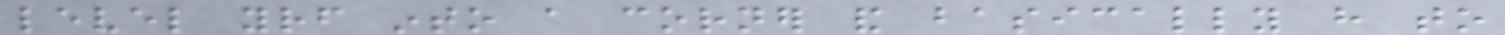level yourself into a corner and basically have to
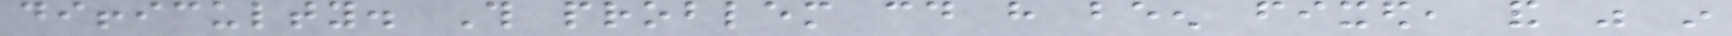difficulty. This problem could have been fixed, and was in
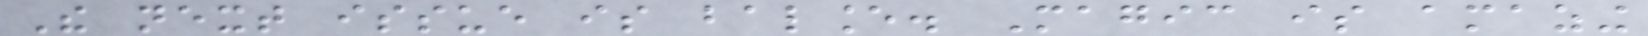The next issue is balance. Magic is amazing
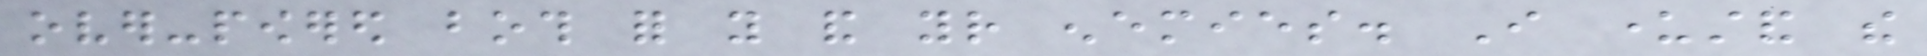over-powered both for you and your enemies. I understand the
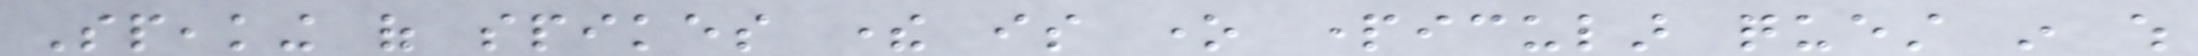Speaking of spikes there is one particular quest in which
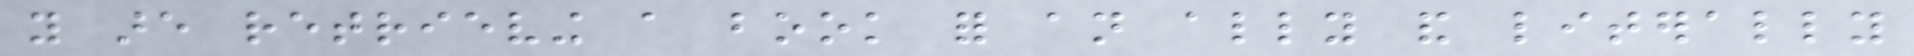you are retrieving a book for an ally and literally
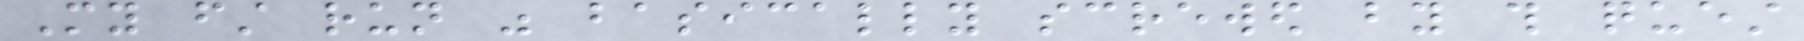My first run was basically screwed by this quest
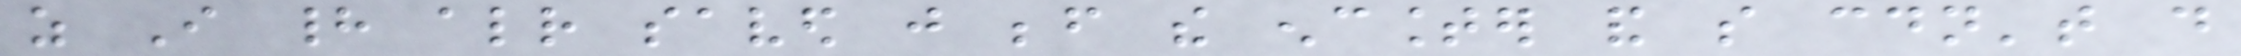as I had already saved just before the encounter and so couldn't do
